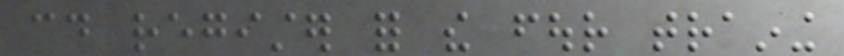could register for the four training
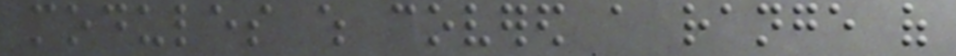modules which covered a range of
